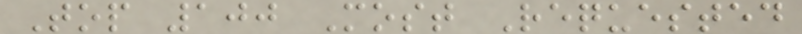Top 100 Most Requested
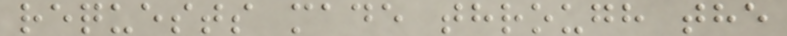requests made through the
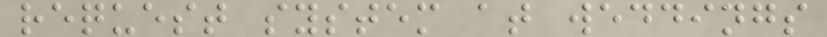request system at weddings
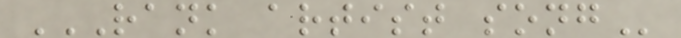RANK ARTIST SONG
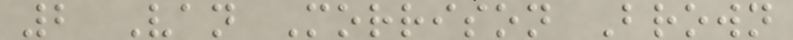2 Van Morrison Brown
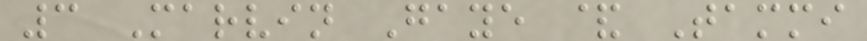3 Marvin Gaye & Tammi
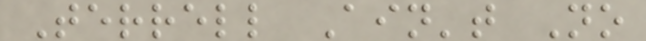Terrell Ain't No
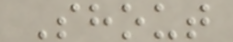Shout
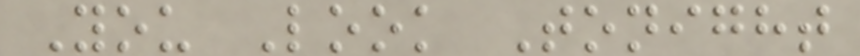You Look Tonight
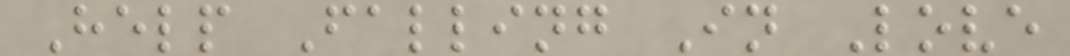Help Falling In Love
